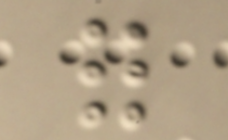for
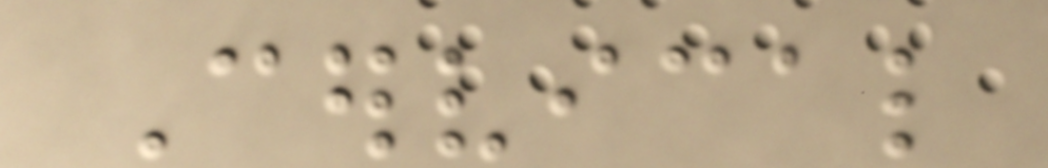Cervical
